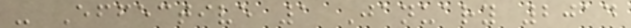- Effective 1 January 2014
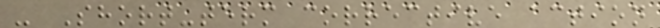- Short-term corrective action
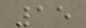15
